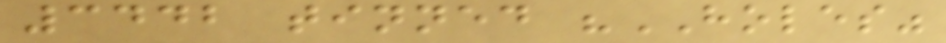3442 tinned "HOLES"
